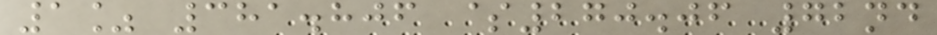1% 381.806 $270.06 72nd
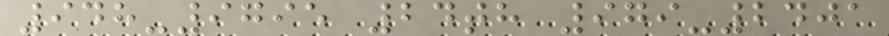948-9795 24th 979-2401
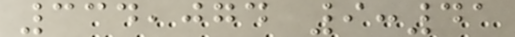334,074 9:41
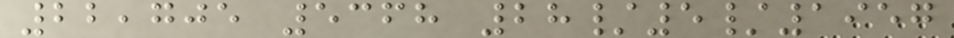22,705 5368 28/5/1957
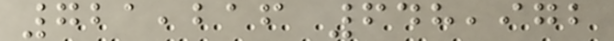721,216 648,972
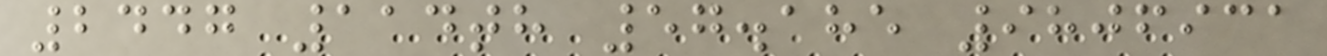2447 114th 57.185 9806931
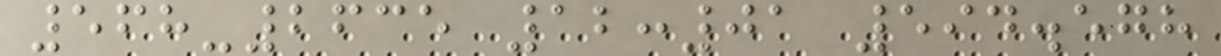568-2635 12:01 594.578
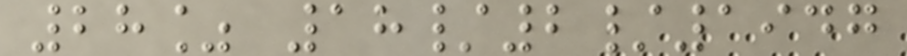28% 18/2/1947
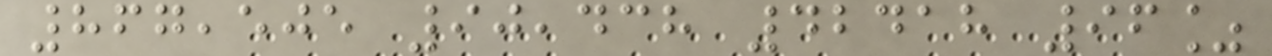867,505 90,438 42418 96%
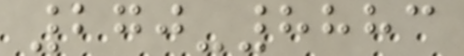270-8883
